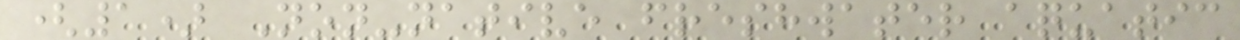(1) Non-native freshwater aquatic
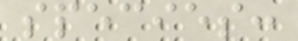species:
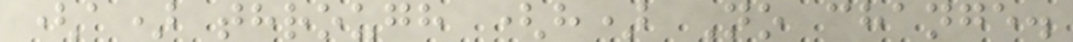(a) through (h) No change.
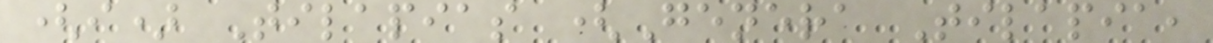(i) Tilapias (Genera Tilapia,
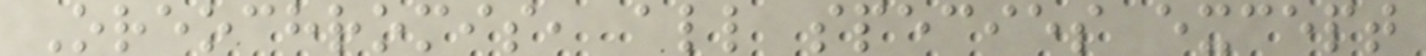Oreochromis, all species except
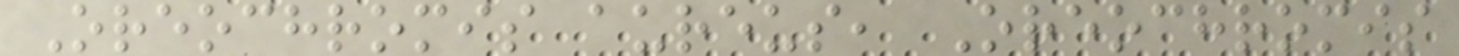Oreochromis aureus, Oreochromis
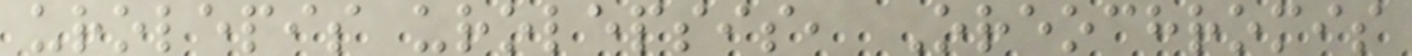urolepis urolepsis, Oreochromis
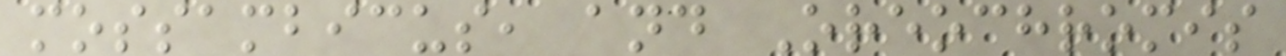mossambicus, and Oreochromis
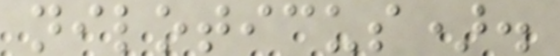niloticus).
